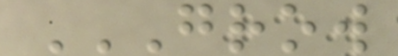GROW
